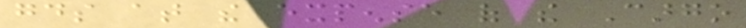goods at the expense of the Cargo
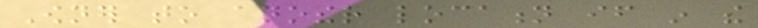Owner to another location if in the
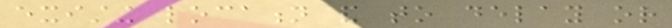existing location and to delay or
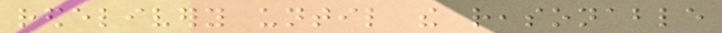redelivery until the reasonable
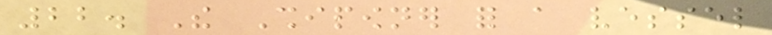22. The Shipowner for a vessel
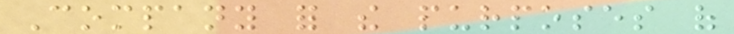Company for the purposes of
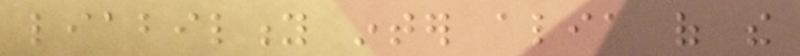liability inter alia of the
